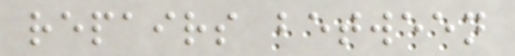repairs between
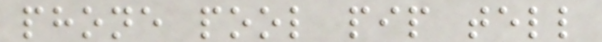phone pool pip tell
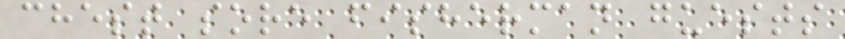chest sore fisherman guests
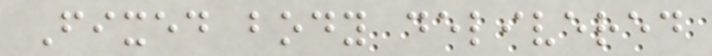Fixed body delivered
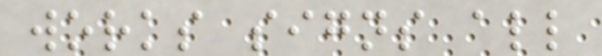works signs all
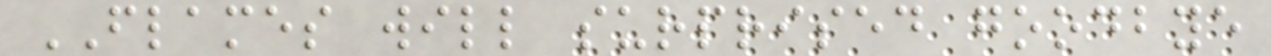FLAMES will surprised goodbye
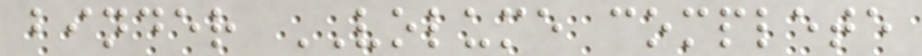binder VOLUME complete
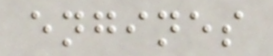engines
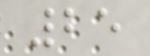25
